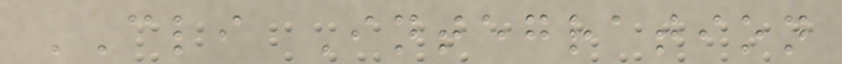CLI Integration
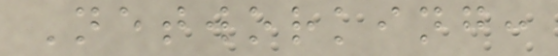Networking:
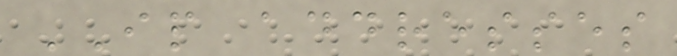IP addresses
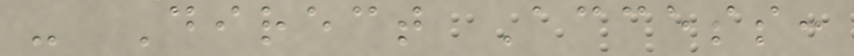- Direct Access:
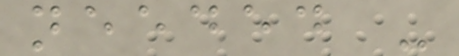needed -
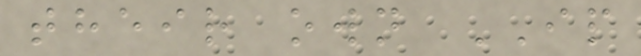their own IP
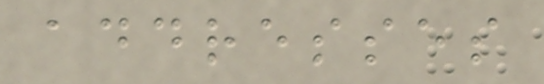addresses
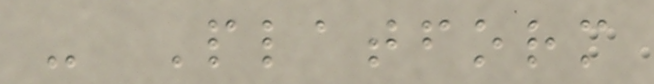- Platform
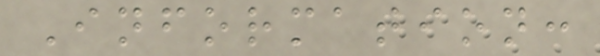Information:
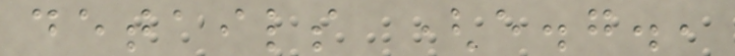details (e.g.,
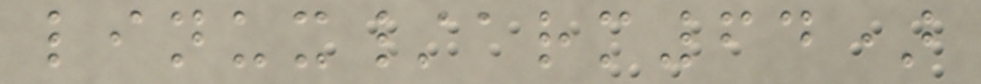linux/arm64)
